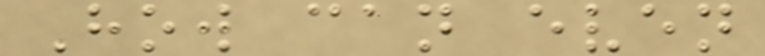How can even
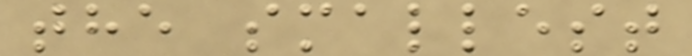the smallest
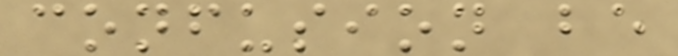confusion be
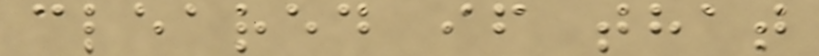cleared if that
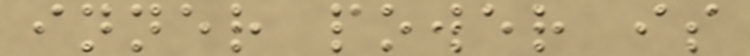inner power is
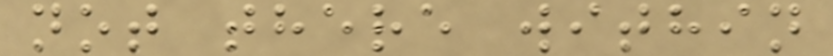not there within
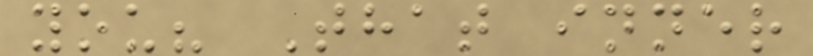you? That inner
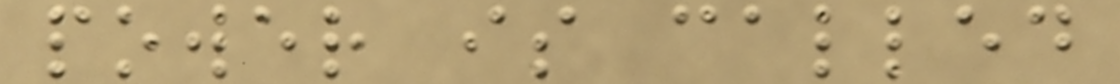power is called
